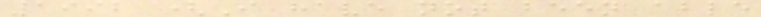1992 (I have not been able
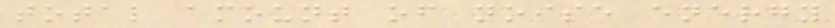total amount of noise energy
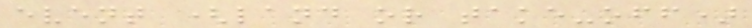event (land or take-off)
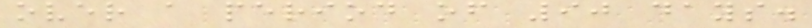over a period of 90 days.
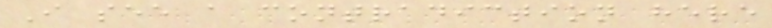I see a contradiction here
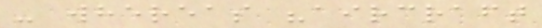- whereas "aircraft
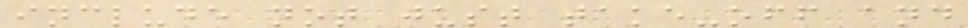include not just take-off and
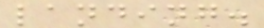landing.
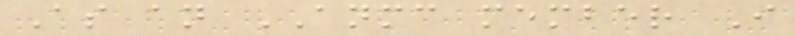As an ANMC member I
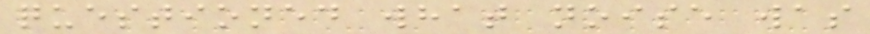questioned what noise was
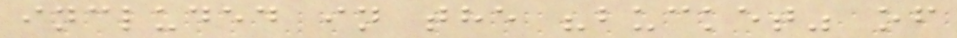included in the "bucket" of
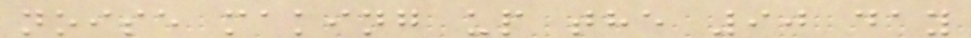noise making up the 90 day
